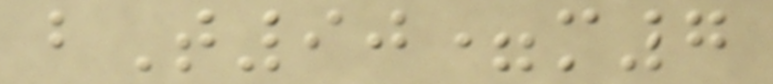bT90=m7
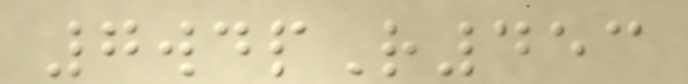7wdpR453
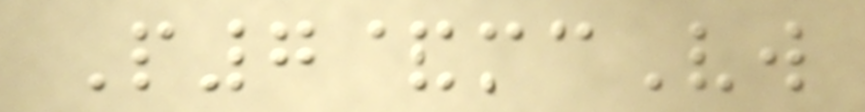P7&mcVw
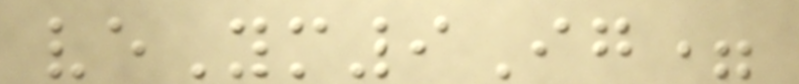veYm9Ig=
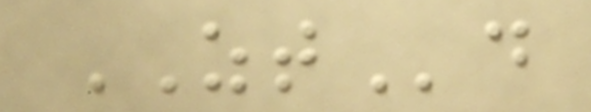ZTd
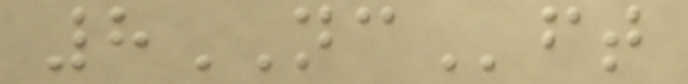8NCft
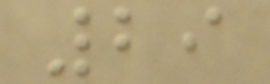29
